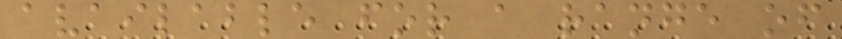available for a range of
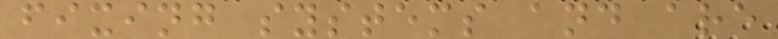fixing systems and are
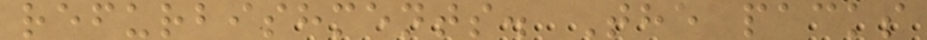refurbishments. The packs
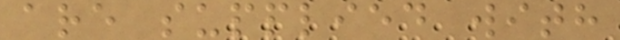are supplied with
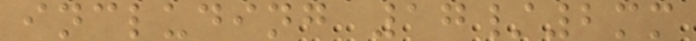including 17/2mm
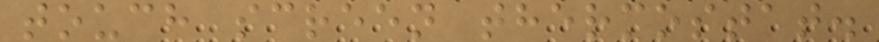touch screen thermostat.
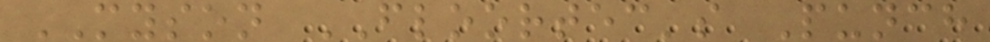MYSON FLOORTEC's Punch
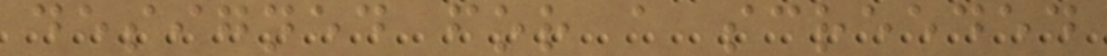designed for a screeded
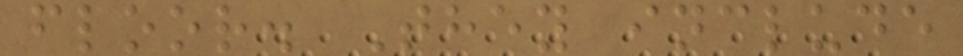floor. They include
